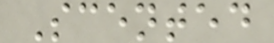Scented
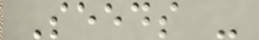Seeds -
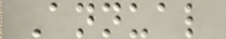Annual
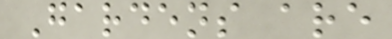Gardens are
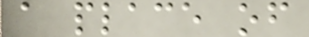a place of
